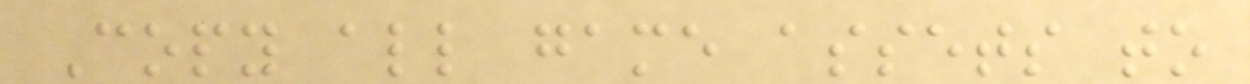Copy all game assets to
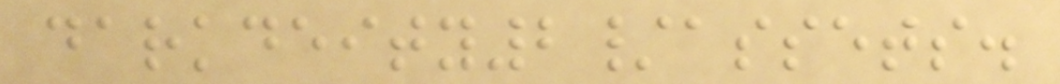darkdeity2/assets.
